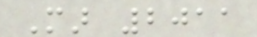Mar 2011
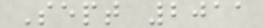Sept 2011
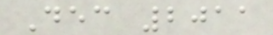Dec 2011
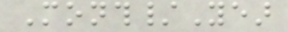Month/Year
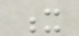x
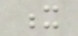x
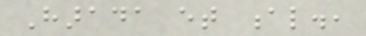Harada et al.,
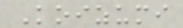Koizumi
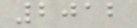2012
